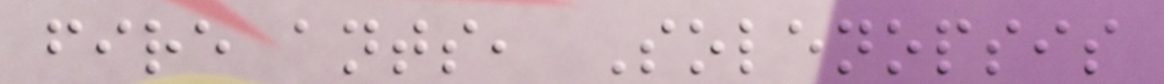fire ants, Solenopsis
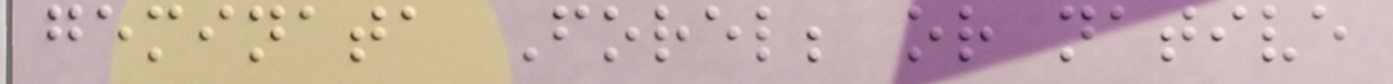geminata Forel; or native
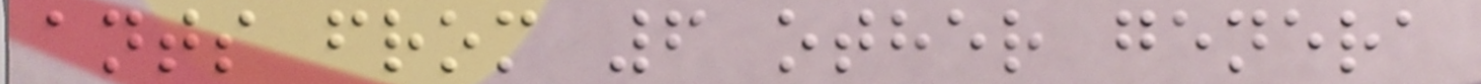ants from 6 other genera
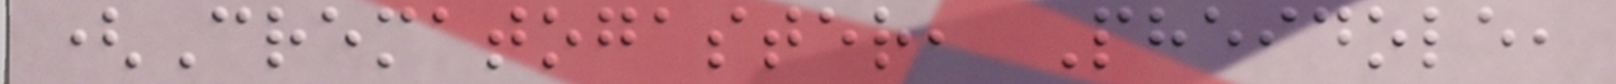(Crematogaster, Pheidole,
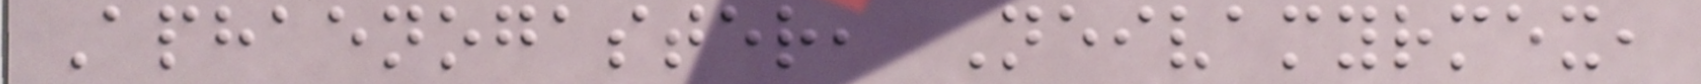Aphaenogaster, Neivamyrmex,
